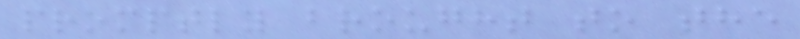promptly brought to the
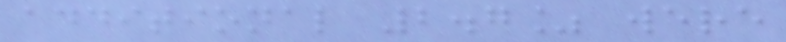additional 2.7% were
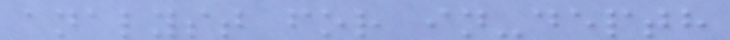analyst for in-depth
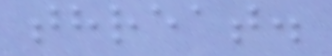threat.
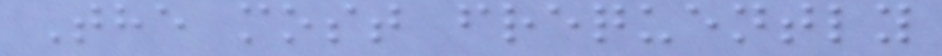The most frequently
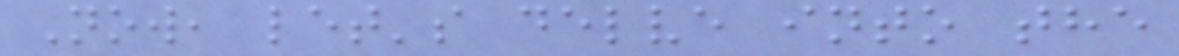Now, let's delve into the
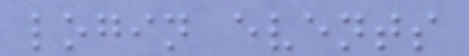login events
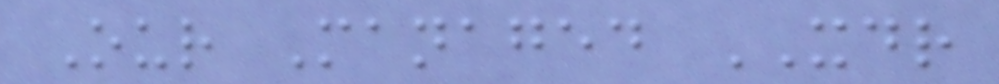Our Managed XDR
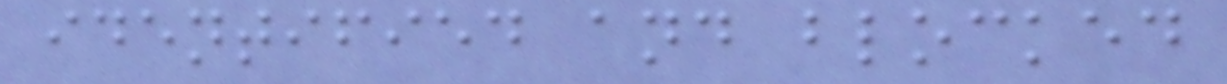identified and blocked
